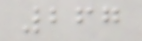267
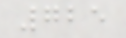725
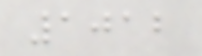1012
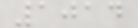1014
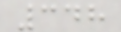348
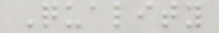Quality
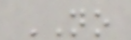NO
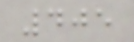405
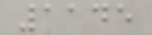1145
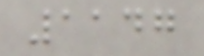1147
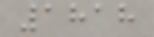1818
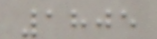1805
